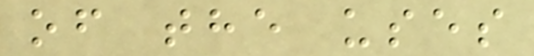of the uses
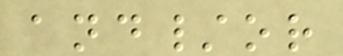and/or
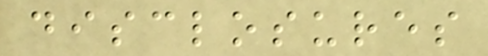disclosures
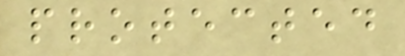protected
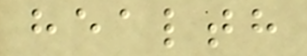health
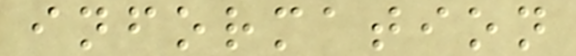information
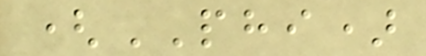(PHI)
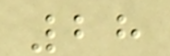28
